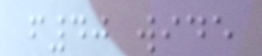f40 wide
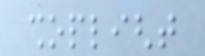shoplight
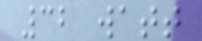32 watt
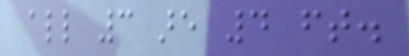all 3 are 4 ft.
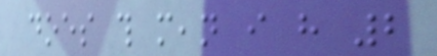does this mean i have 2
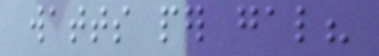watts per gal?
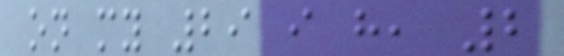on my 29 i have, 2
